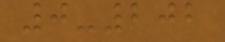0-202
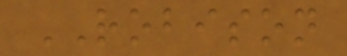ROBISON
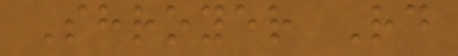Shroyer Rd
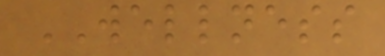WELLNESS
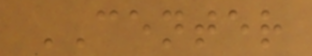CENTER
